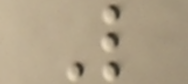L
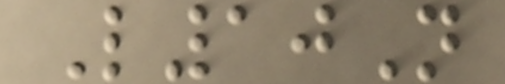L10N
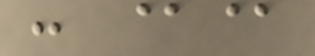: @@
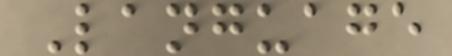Language
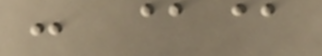: @@
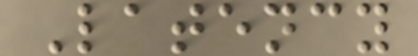Latency
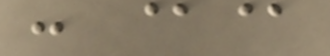: @@
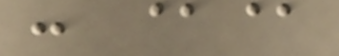: @@
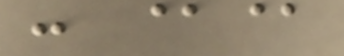: @@
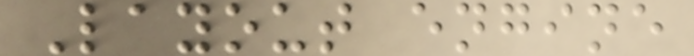Layout engine
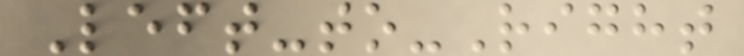Left-to-Right
